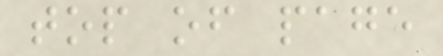top of page
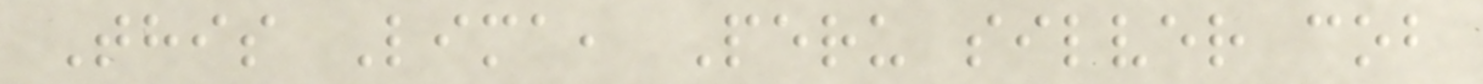This Lima, Peru silver cob
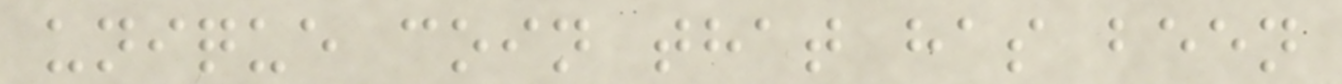unique coin that has been
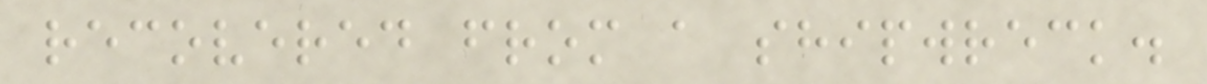recovered from a shipwreck.
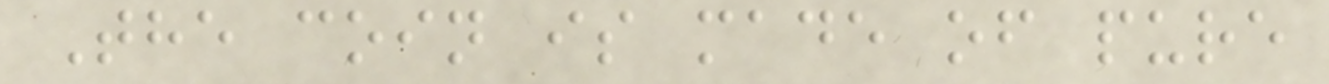The coin is made of pure
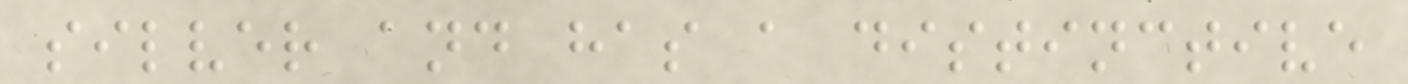silver and has a distinctive
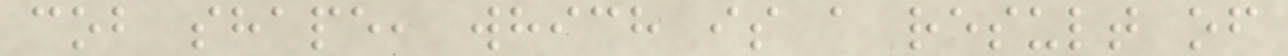cob shape, which is a result of
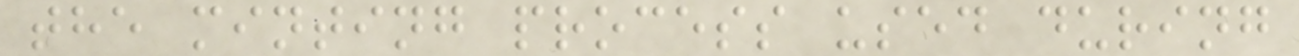the minting process used during
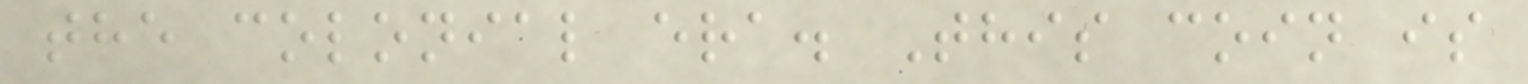the colonial era. This coin is
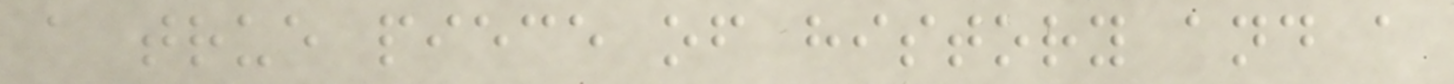a true piece of history and a
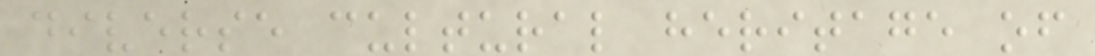diverse cultural heritage of
